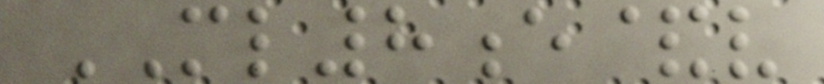ML8e&v
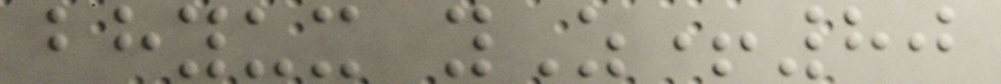bhyux yZ+80
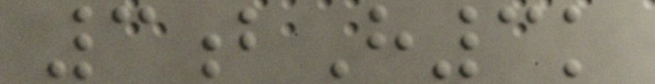3bH3k
